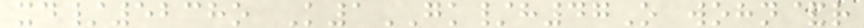xd/5238o K1GK/h47O wohn&r
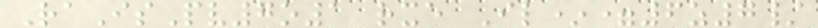RaIsPv7o1 rxe Il*=6z7/
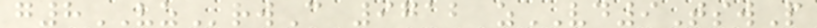g8VZrwC 9712 zVD9TswP
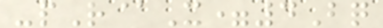-pR@X=4Bq
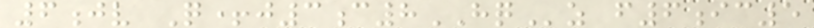6jv Q+j3c8HQz f6ic5
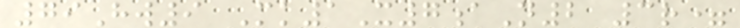79Hw9 Mk1X7aN2 3r=
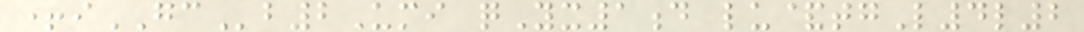+iGCb2Umi qYx1d lu&tgL4l2
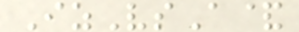IzVsA&
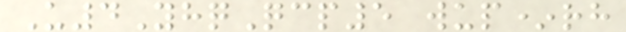U4YhqQcp5 wup*rh
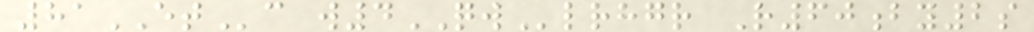81ETc w4QWlrhgr R60by2s
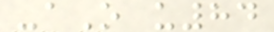-aO u84
